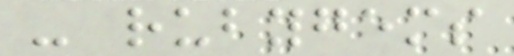- rubygems
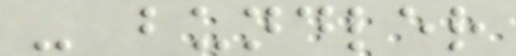- bundler
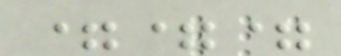===
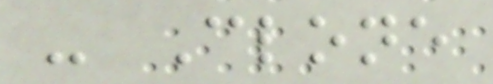- Clone
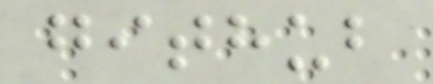github
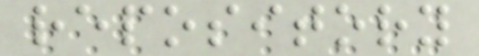repository
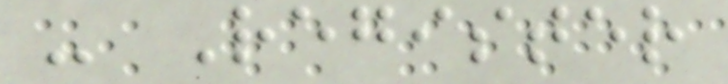- Register
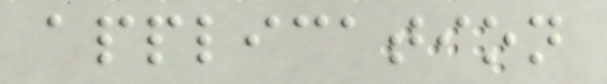application
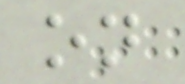on
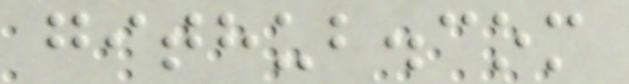github.com
